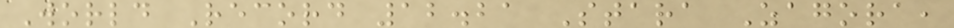World Record 12.21 Stara Zagora,
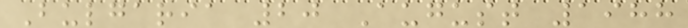Bulgaria 20 August 1988
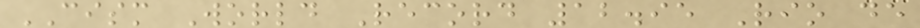CISM World Record 12.95 Rio de
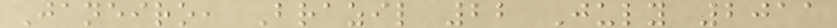Janeiro, Brazil 22 July 2011
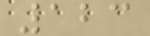123
